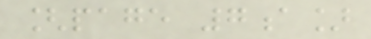[page 7a]
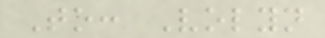To: Volyn
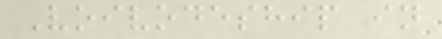Voivodeship in
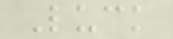Luck
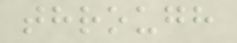through
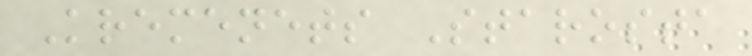Kremenets Starosta
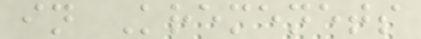in Kremenets
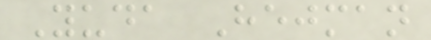Yuda Hejman
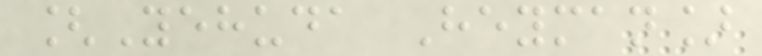[Yehuda Heyman]
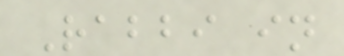Rabbi in
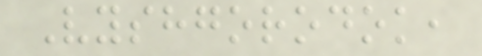Vyshgorodok,
